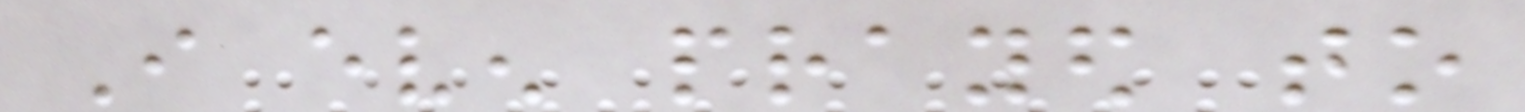I even prayed to
